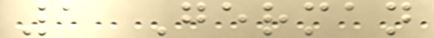1 German
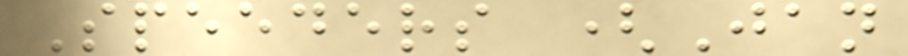Speeders (Jan
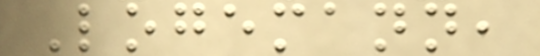Logemann,
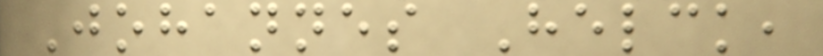Johannes Helck,
